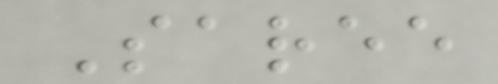Saree
